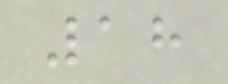18
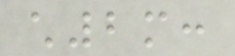ch2m:
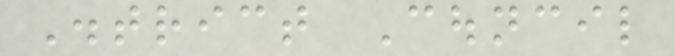District Council
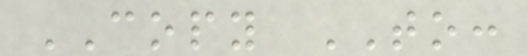COPY TO:
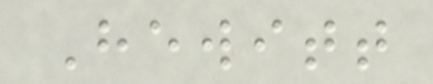Hewitt
